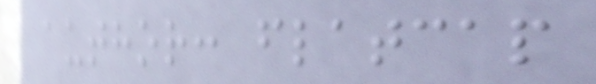author: flatcap
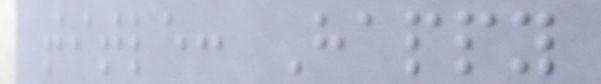title: Happy
